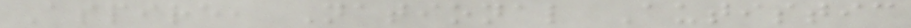Aspire, National Autistic
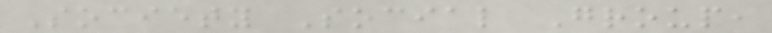Society Social Group,
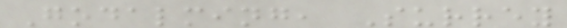Godalming, Surrey
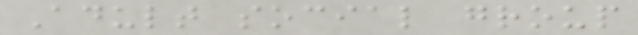Adult social group
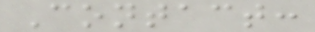Contact:
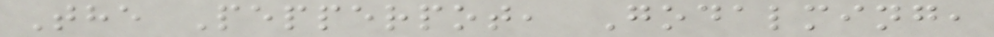The Pepperpot, Godalming,
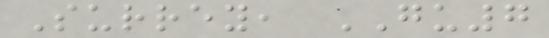Surrey, GU7
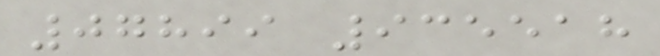07899 935518
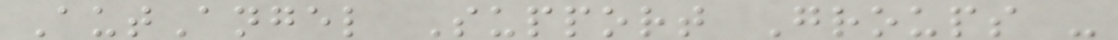AutAngel Support Groups -
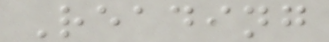Reading
